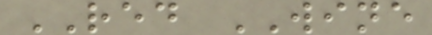RED WINE
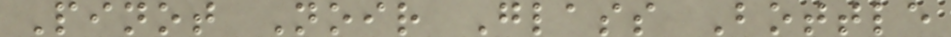Pinot Noir Glass Bottle
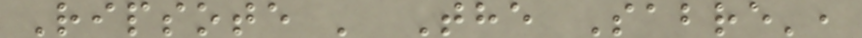Ripsote ' The Sabre',
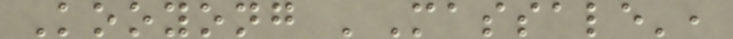Kooyong 'Massale',
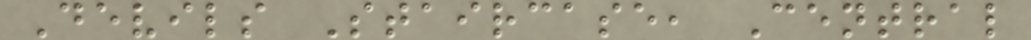Devils Staircase, Central
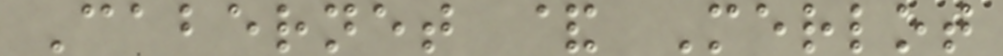Cabernet & Merlot
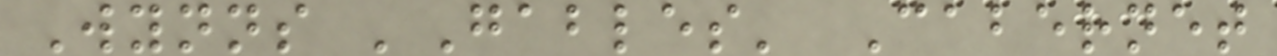Wynns 'Gables' Cabernet
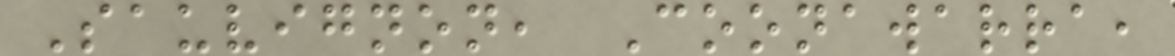Sauvignon, Coonawarra,
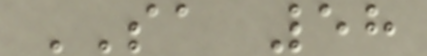SA 58
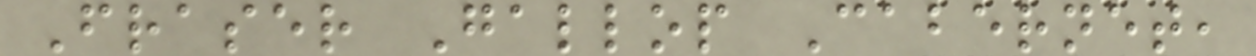Fraser Gallop Cabernet,
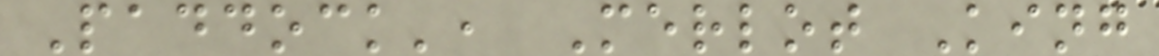Paddock', Merlot King
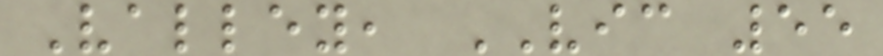Valley, VIC 55
